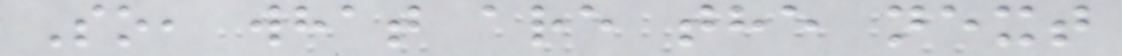So, what are the next
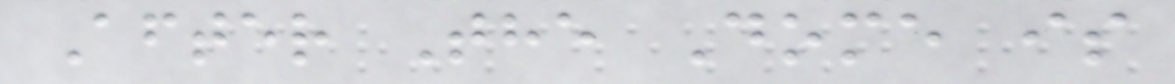After The Dome is
